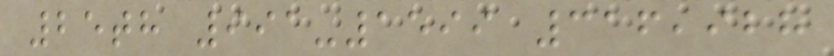25th 991-1599 316,928
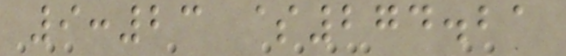9:23 $274.21
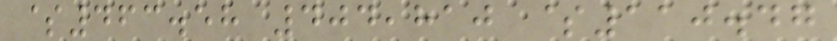$463.58 404,810 $110.47
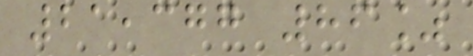21,377 86%
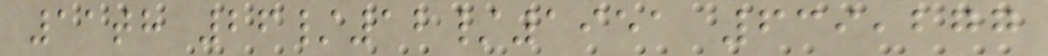11th 26/12/1951 639,277
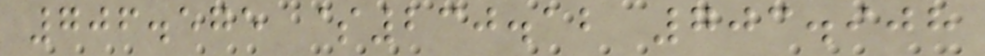706.575 $230.12 703.908
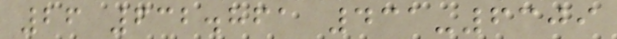26 632.861 431-6309
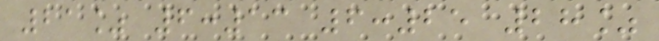21% 6:13 6:25 28%
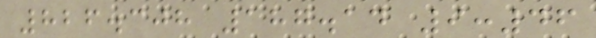826.308 187.14 9:46
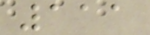111
